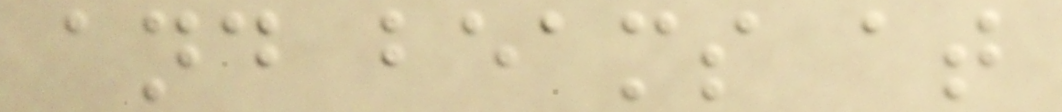and beams at
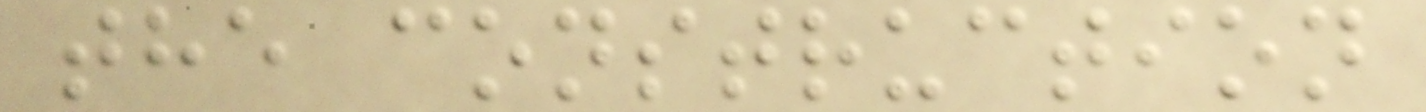the construction
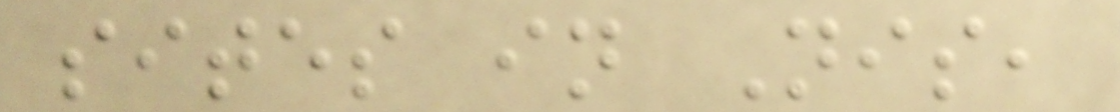sites in Nis,
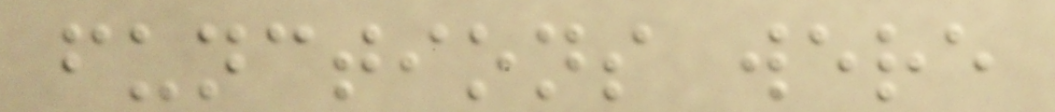functions were
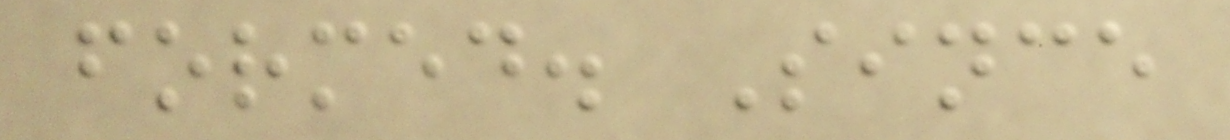formed. Since
